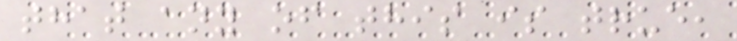that any of this is true,
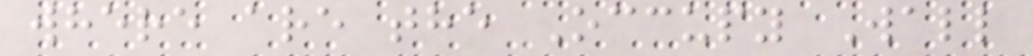where are the Occupy Wall
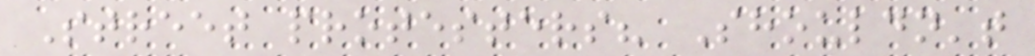Street protesters? Shouldn't
